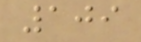109
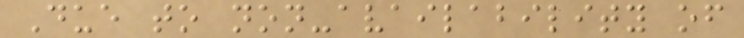Due to non-availability of
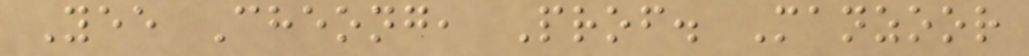Yee Cheong, Prof. Manzoor
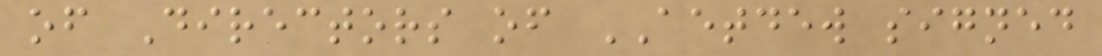of Directors of AETDEW signed
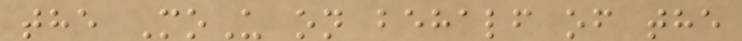the MoU on behalf of the
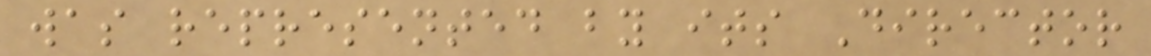was represented by its Director
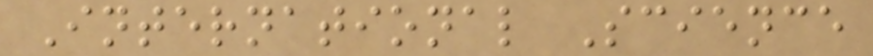International Science
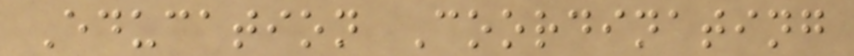Education Coordinating
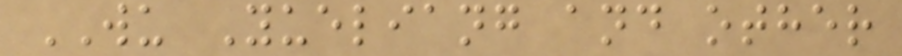WU Yueliang and other
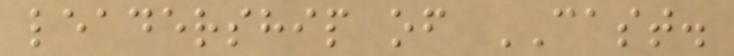leadership of CAST.
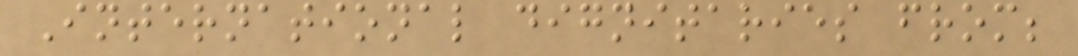International dignitaries from;
